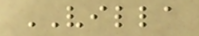VILLA
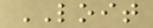LOIT
